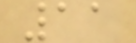11
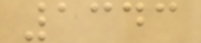1343
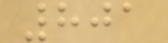801
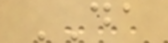DA
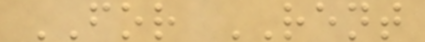FOR RENT
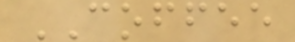COFFEE
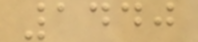1440
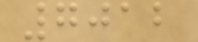7012
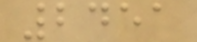2451
